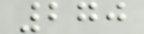270
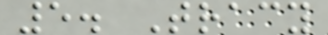5. Tracy
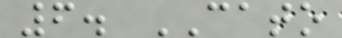6. CATO
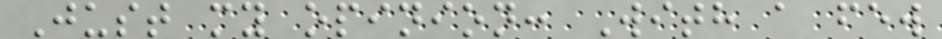Just my opinion: With a few
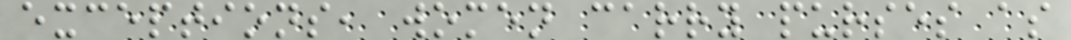exceptions, women carry purses as
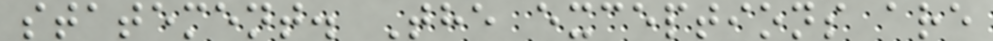statement. The exceptions are
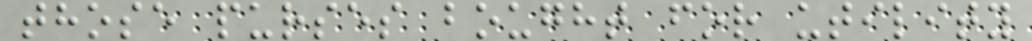those purses bought for utility
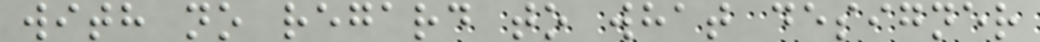with no regard to what designer
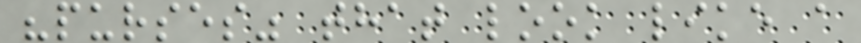"purses" that look like a
